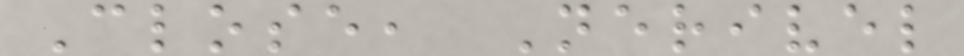Close, Nerivel
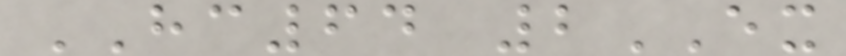HC64 2EX
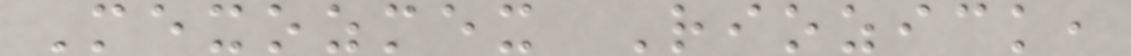Mexozmex Riozick,
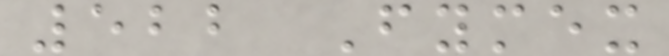522 Fymex
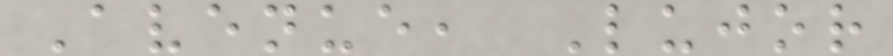Avenue, Lujor
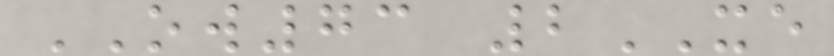OW73 2XE
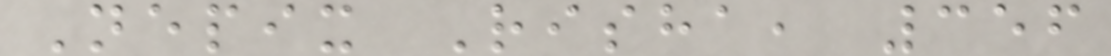Nepix Risha, 356
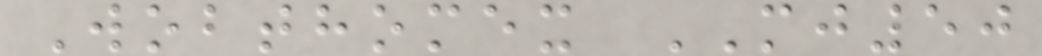Wobthomex MJ50
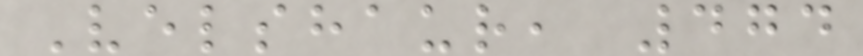Velshaur, 474
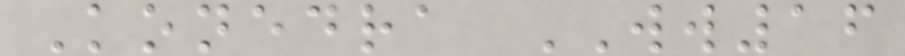Konedra WW16
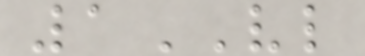1VL
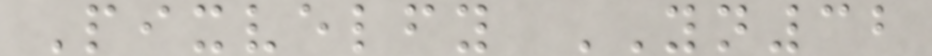Pixvelfy YN32
